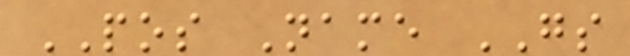POS Name GS
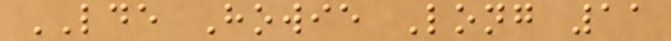LDE Howie Long 11
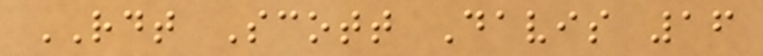RDT Scott Davis 16
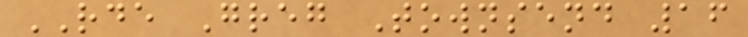RDE Greg Townsend 16
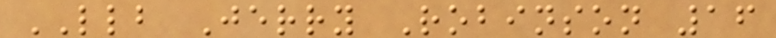LLB Jerry Robinson 16
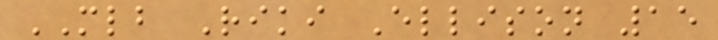MLB Riki Ellison 15
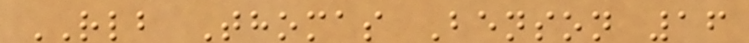RLB Thomas Benson 16
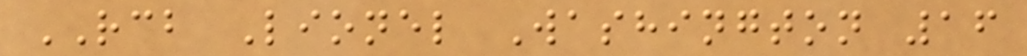RCB Lionel Washington 16
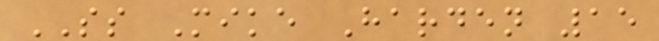SS Mike Harden 15
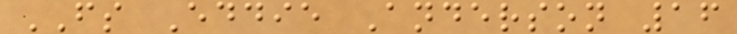FS Eddie Anderson 16
